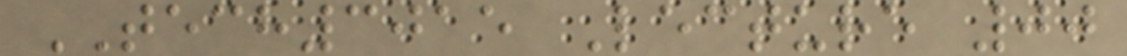TECH3015 Lecture 00
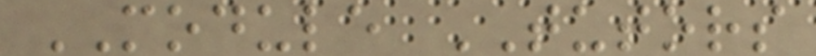MODULE TUTORS
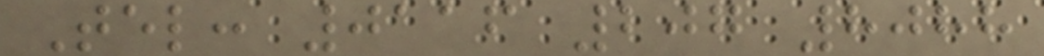Tel: 0116 207 8088
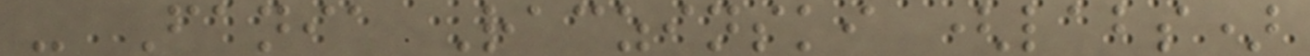- Fania Raczinski (labs)
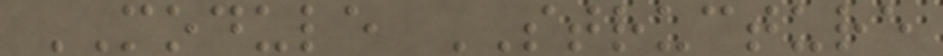MODULE STRUCTURE
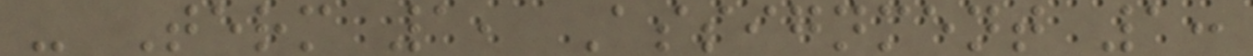- Term 1, Assignment 1:
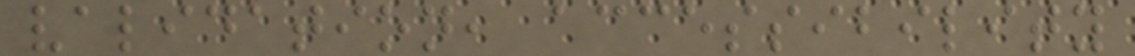validation, accessibility
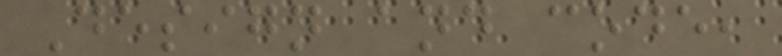Design and code,
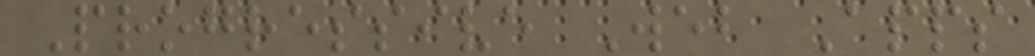Progressive Web Apps
